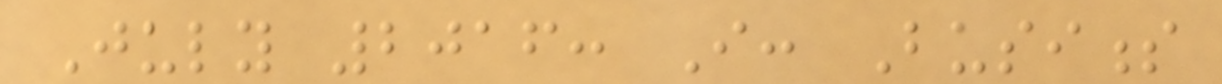July 2016: I: Business
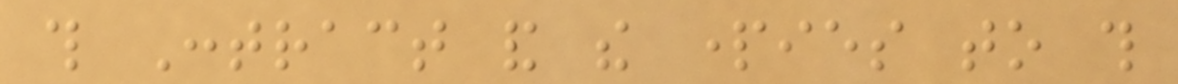this Contract and the parties to this
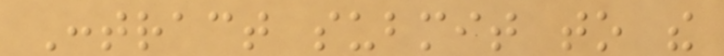Contract submit to the
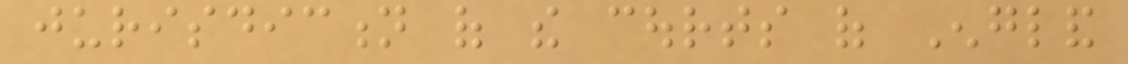jurisdiction of the courts of England
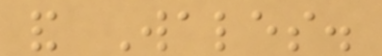and Wales.
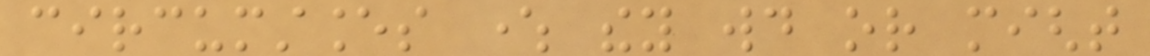circumstances where they would or might
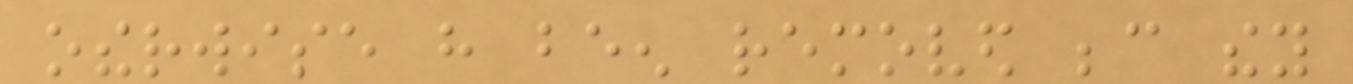otherwise have been removed because they
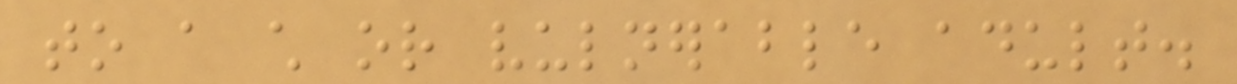to a child or vulnerable adult.
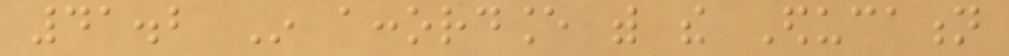41.2 In accordance with the Education
